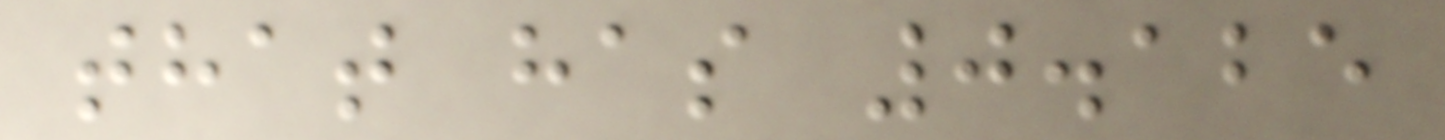that has 0.125
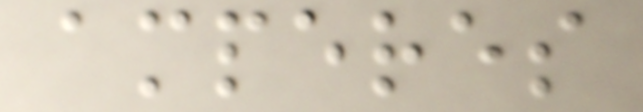amperes
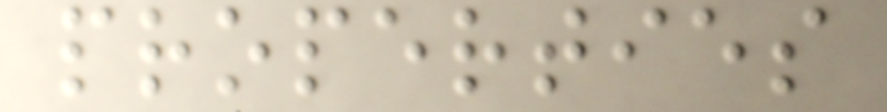properties
